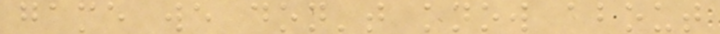game we don't know about
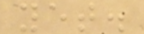yet.
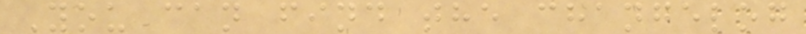You can find the changelog
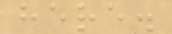here.
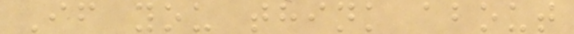If you think about
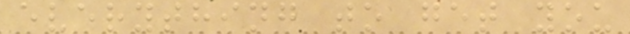everything to get you
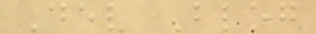Dev Blog
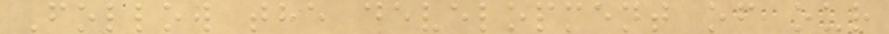Follow the development of our
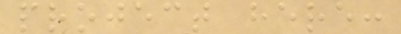project here:
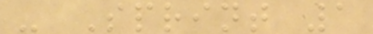- Sprint 1
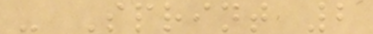- Sprint 2
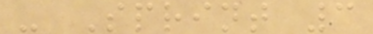- Sprint 3
